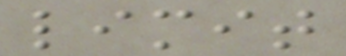limit
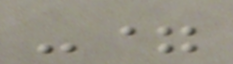-=
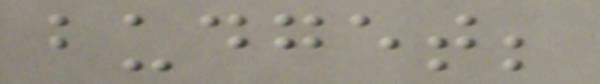budget;
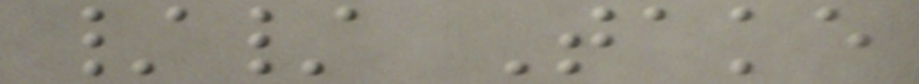// Take
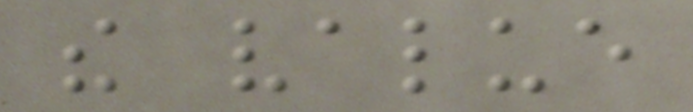the value
